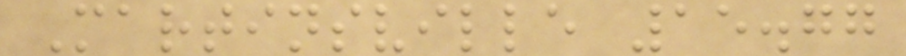Martinsville 15.77
